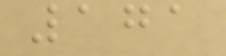171
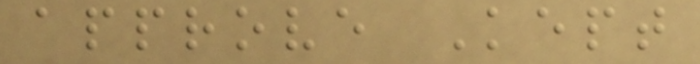approve Kept
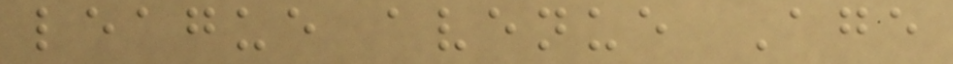league avenue Age
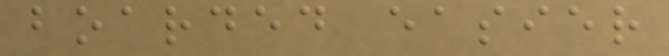boarded easier
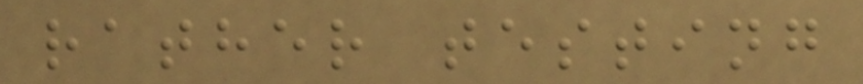rather testing
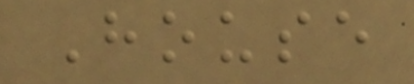House
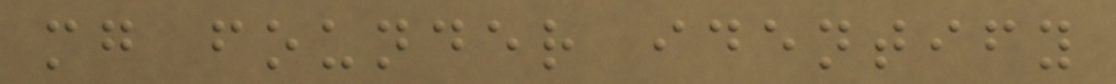mg founder identify
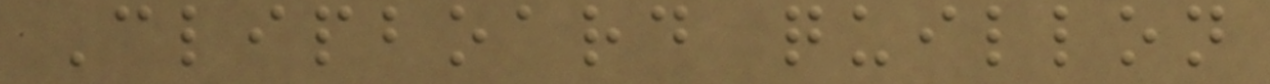Clipboard quillon
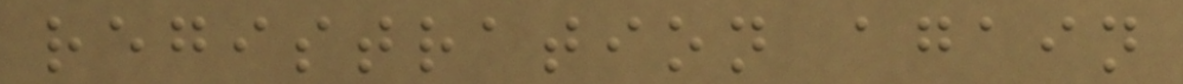registration again
